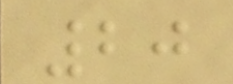20
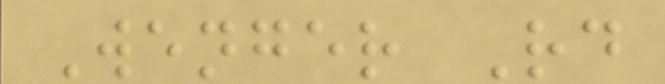Wenger Rd
